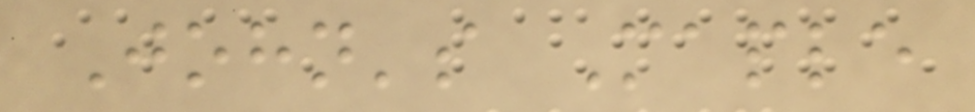John's Maple
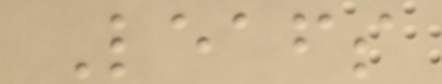Leafs
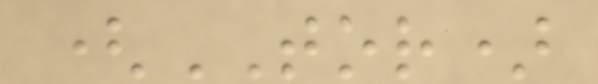(TOR)
